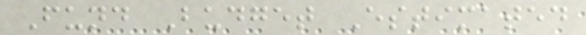Fund Budget Estimated
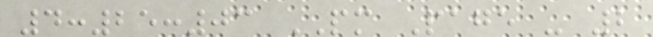4:25:03 PM Page - 2
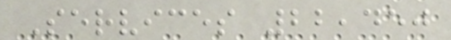Services 22,450
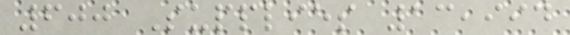600 Supplies 13,994
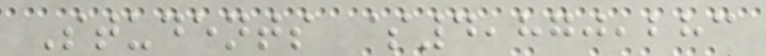Students $4,870,283
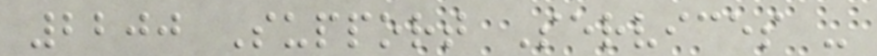2200 Support Services -
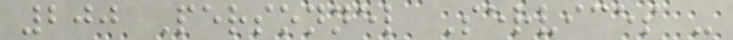200 Personnel Services -
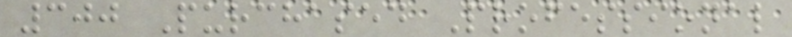300 Purchased Professional
